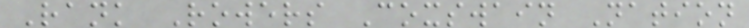Rank Rowers Coxswain Nation
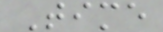Time
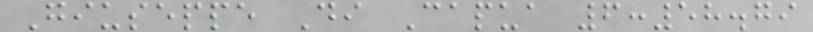Giuseppe Di Capua 6:58.79
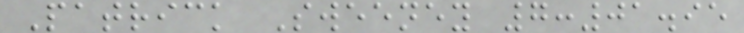Patrick Sweeney 7:01.95
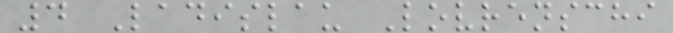4 Ladislau Lovrenschi
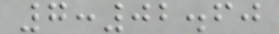7:02.60
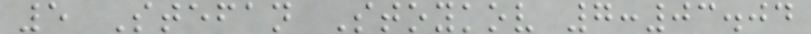5 Stefan Stoykov 7:03.04
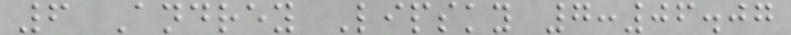6 Andrey Lipsky 7:06.07
